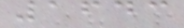1643
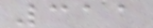311
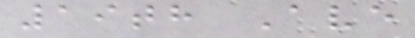19th Ave
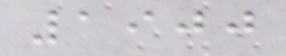1900
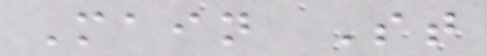Main St
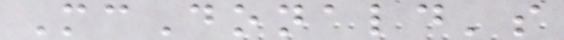McDonald's
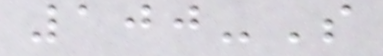100-S
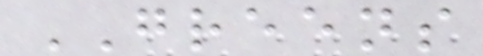GREENS
